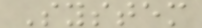System
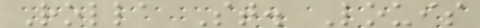Rolla St. Louis
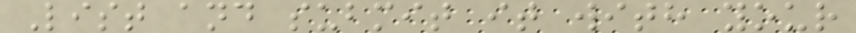List and submit it with your
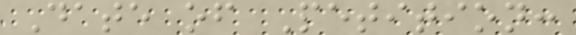Date of Petition:
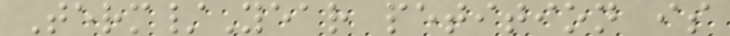Term/Year petition is
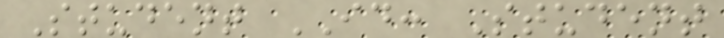Student ID: Student
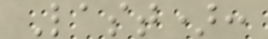Last):
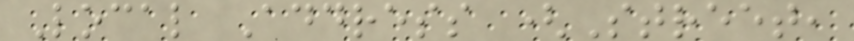Local Address (Street,
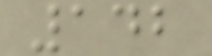142
